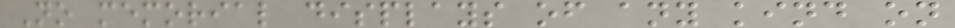No memorial displays of any kind on
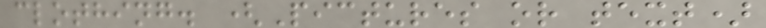clothing. (Pictures or text)
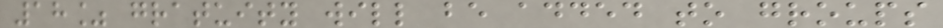18% gratuity will be added to groups
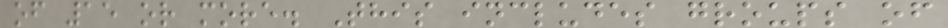of 15 or more. This includes groups of
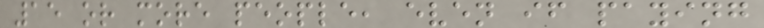15 or more people, even if paying
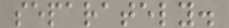separately.
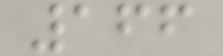166
